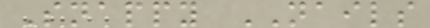Snappy NAILS
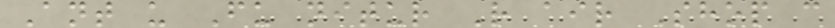Ant u Fu nitur R air Shop c
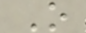O
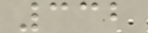332
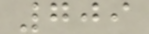709
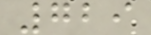729
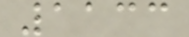1133
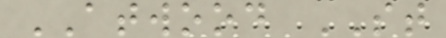ATWOOD ST
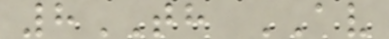8TH AV
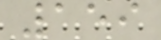159
